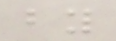by
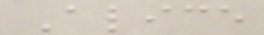Alice
